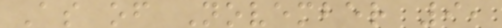As of November 9,
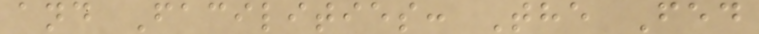and Facilities: The Fed
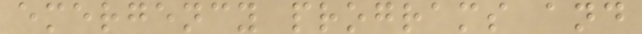emergency programs and
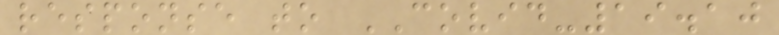response to COVID-19.10
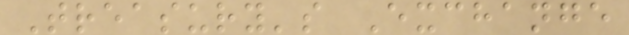Treasury's Exchange
